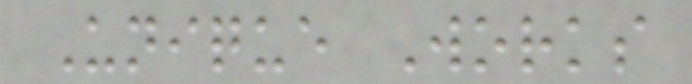Unique Works
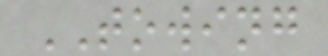TOWING
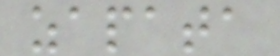zapata
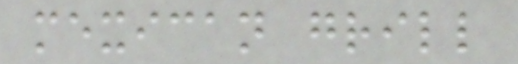mexican grill
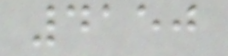4150
